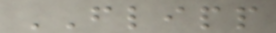FLIPP
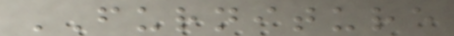FURNITURE
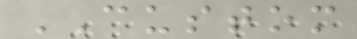CUSTOM
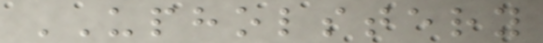UPHOLSTERY
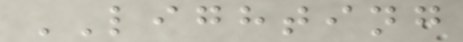LIGHTING
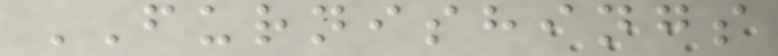FURNISHINGS
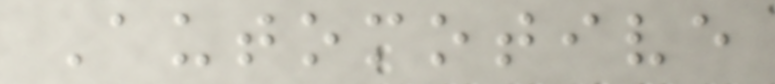Automotive
